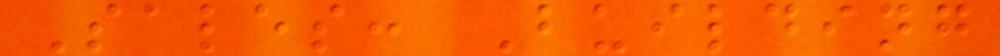Sales: Building
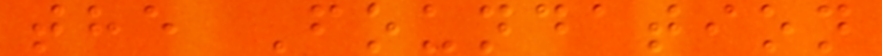the Foundation
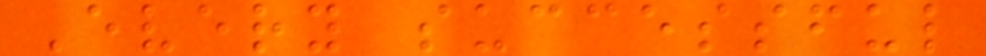Every successful
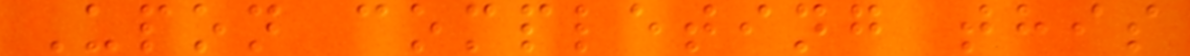Upon completing this
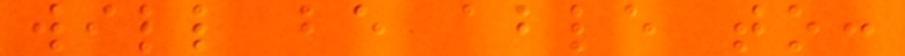will be able to:
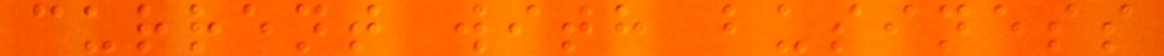current with business
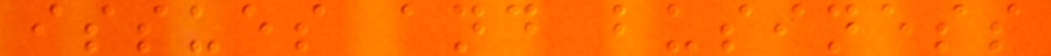issues and business
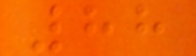88
